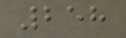258
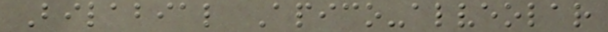Bilabial Apico-alveolar
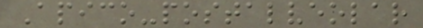Apico-postalveolar
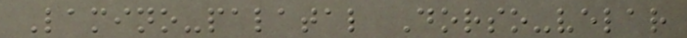Lamino-palatal Dorso-velar
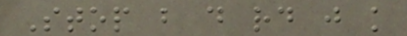Stop b d rd j k
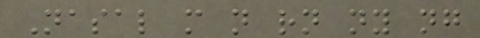Nasal m n rn ny ng
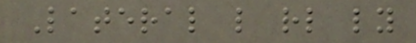Lateral l rl ly
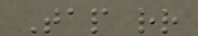Tap rr
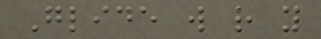Glide w r y
